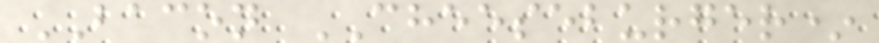BACON CHEESEBURGER*
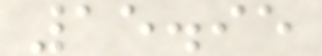15.95
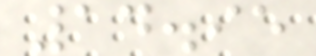14.95
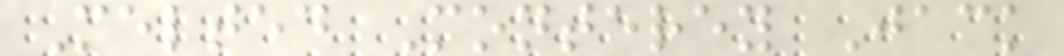Melted Monterey Jack
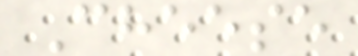Cheese
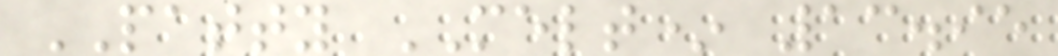PATTY MELT* 13.95
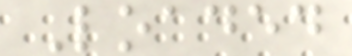Loaded
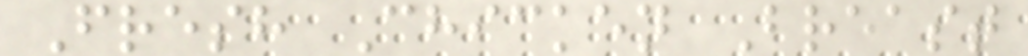Fresh Chicken Breast
